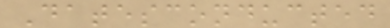Datesconducted
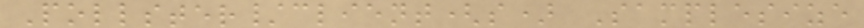Pollster/client(s) Samplesize
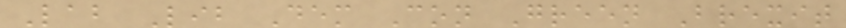Lab Lib Dem Con Green Brexit
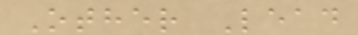Other Lead
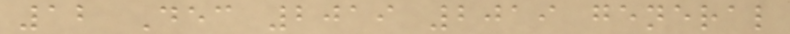12 Dec 2019 2019 general
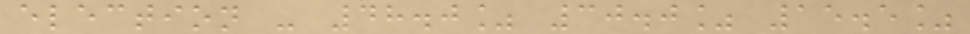election - 48.0% 30.0% 15.5%
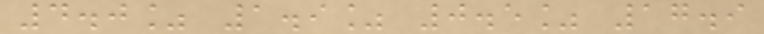4.0% 1.9% 0.5% 17.9
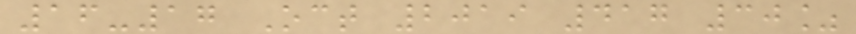16-17 Oct 2019 417 30%
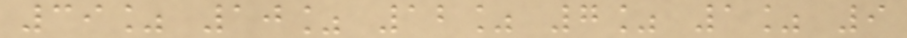39% 10% 12% 7% 1% 9
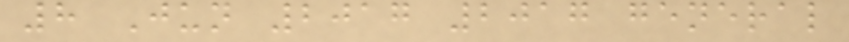8 Jun 2017 2017 general
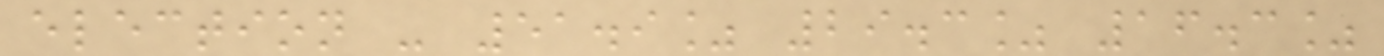election - 51.9% 29.3% 16.3%
